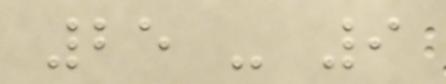25 - 9
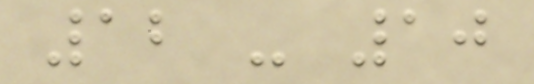12 - 10
